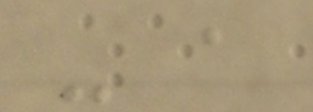- a
